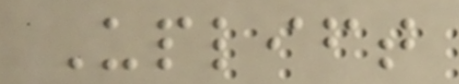Uplift
